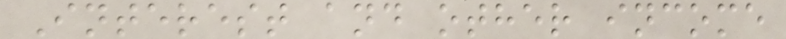Interest and other income
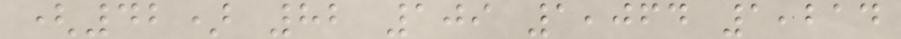(42) 82 109 1,064 1,214
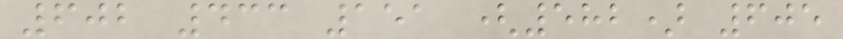602 433 151 (582) 605
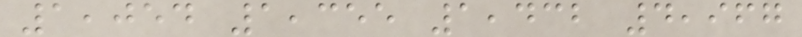1,054 1,355 1,432 4,967
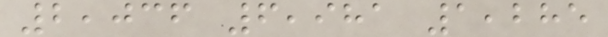2,036 6,981 1,285
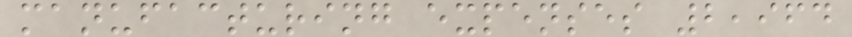manufacturing expenses 2,964
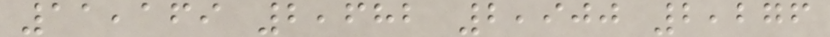11,169 2,682 2,900 2,276
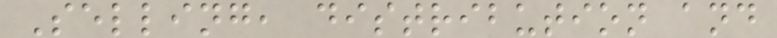Selling, distribution and
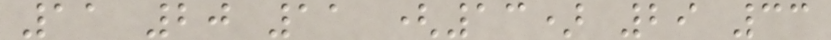11 20 11 (13) 29 33
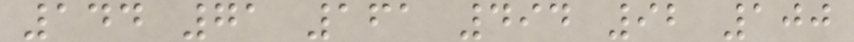144 71 161 494 92 100
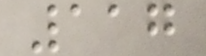117
